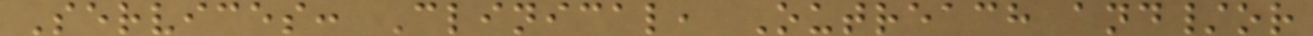Services: Clinical, Outreach and/or
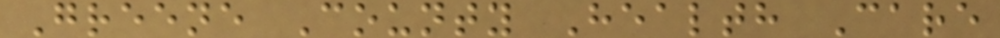Greene County Health Care
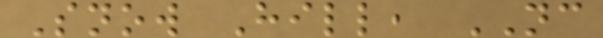Snow Hill, NC
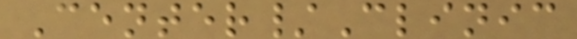Center/Clinic
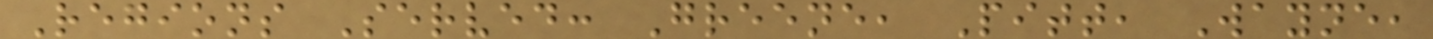Regions Served: Greene, Pitt, Wayne,
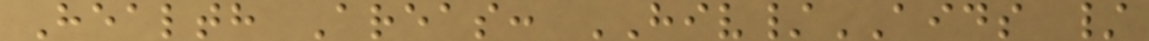Health Areas: HIV/AIDS /
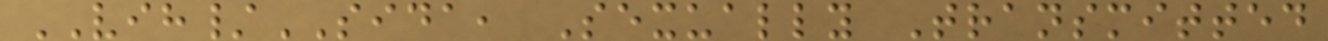VIH/SIDA, Sexually Transmitted
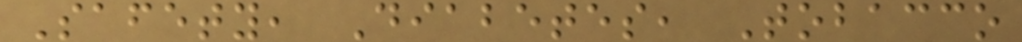Safety, Diabetes, Tobacco
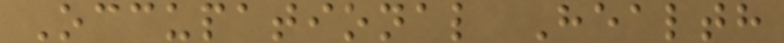Occupational Health
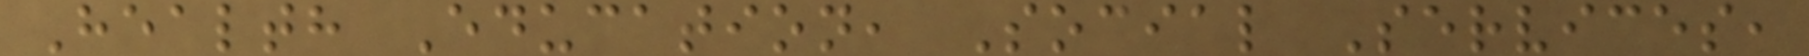Health Education, Social Services,
